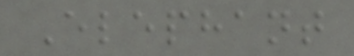Elephant
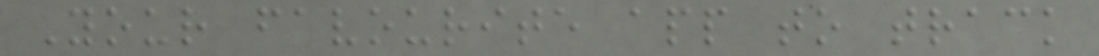Your favourite app to track
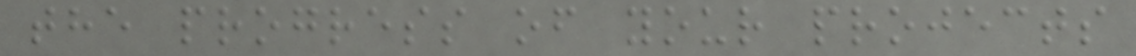the progress of your projects
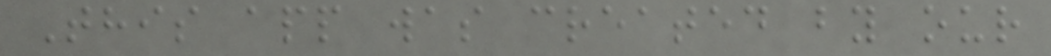This app was created by our
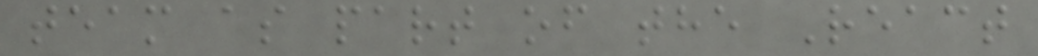team as part of the React
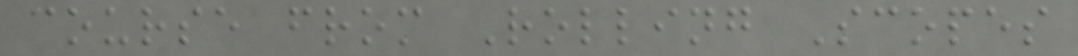course from Rolling Scopes
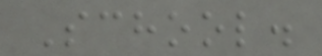School.
